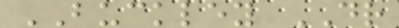BUCKLEY DR
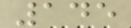145
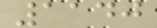1140
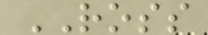ROSS
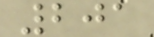201
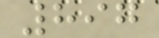897
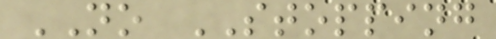NO STOPPING
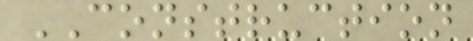CONSTRUCTION
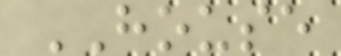HOUSE
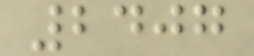2407
